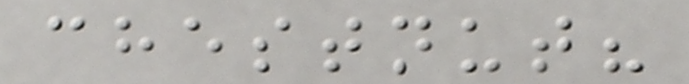chestnut?
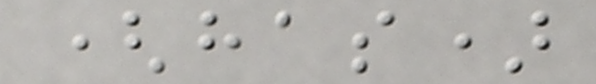(has)
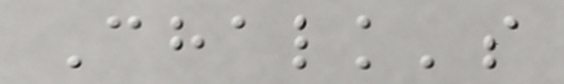Chalk's
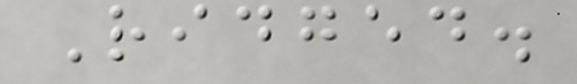Ridged.
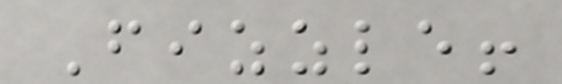Fizzle!
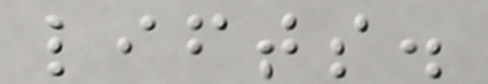lifts.
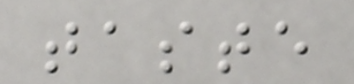taste
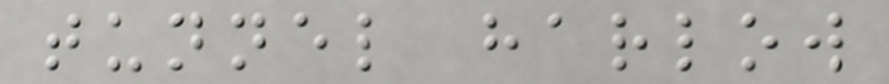tunnel harlow
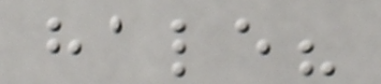hale?
